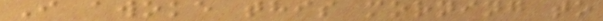I awoke this morning to
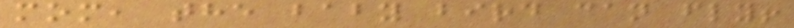mom, the baby bird can fly!
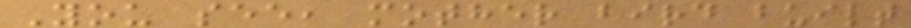You see, mother bird built
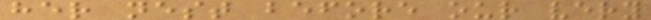her nest before our very
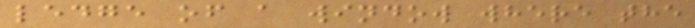ledge of a window where the
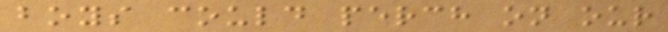boys could perch on our
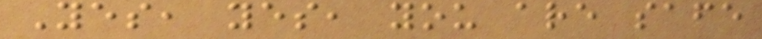Yes, yes, you are safe
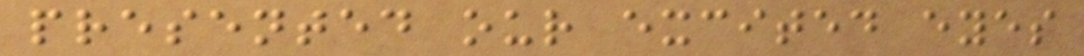presented our excited eyes
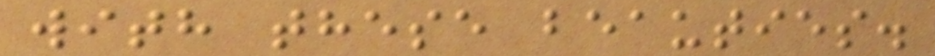with these beauties.
